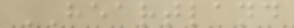HEARTLAND
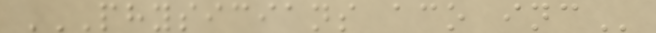PHYSICIANS ACO INC
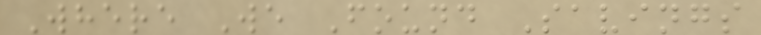Where We Found Savings
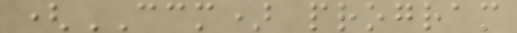(CCM) program
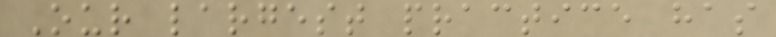Our largest practice has
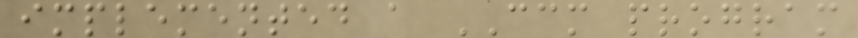implemented a CCM program
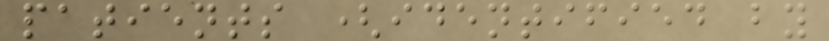patients (identified by
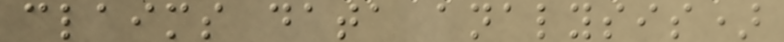claims data analysis)
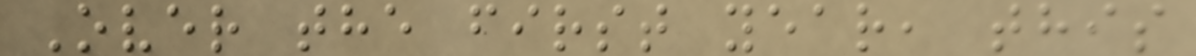Over the first year, this
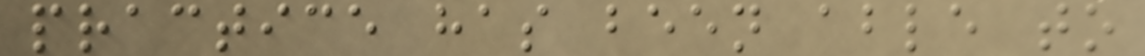practice has been able to
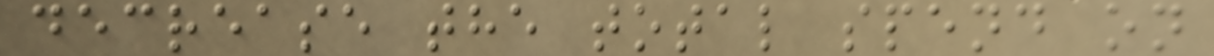decrease the total spend on
